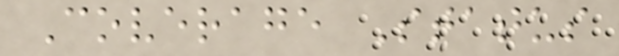Coverage Status
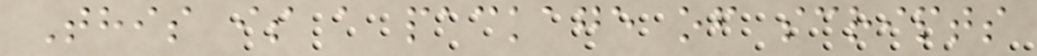This is a package of scripts
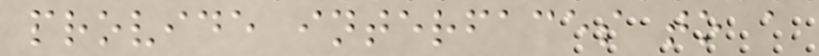provide interfaces to a
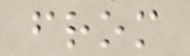from
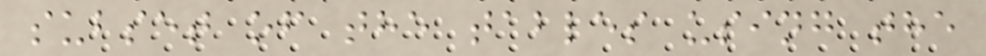subset of the tables using the
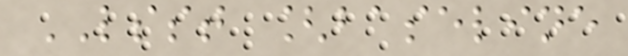LSST [baseline
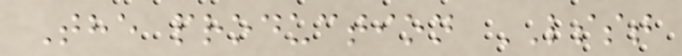The production LSST
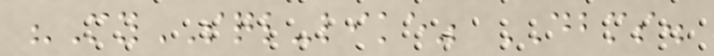"MySQL-like" DBMS.
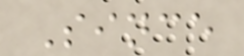Since
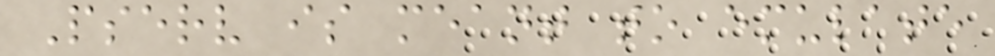Pserv is meant to emulate
